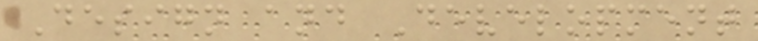Design and Development
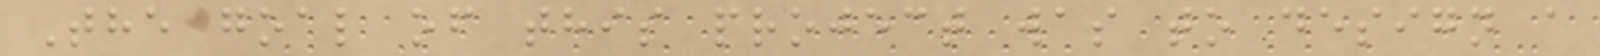The goal of this project was to design a
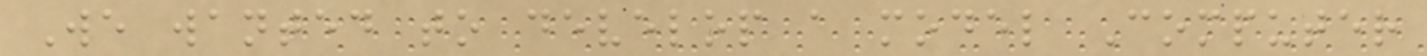We wanted to develop a model Computer
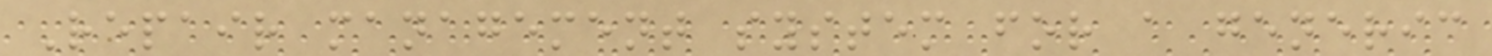Repair management system for a generic
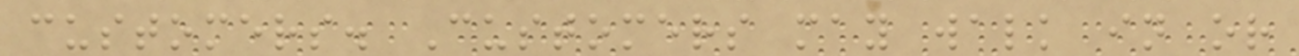customers. Customers may walk in or
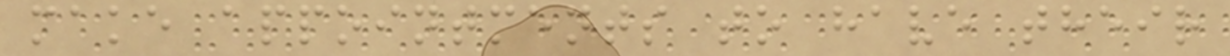make appointments to have their
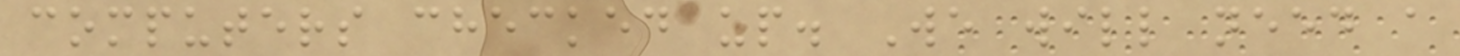computers checked up. We will need a
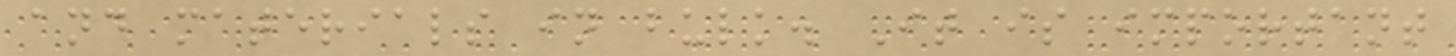and materials in bulk. It is important
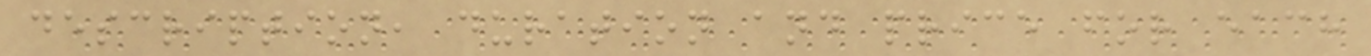description, duration and price for each
